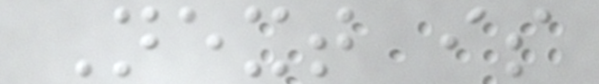Next is
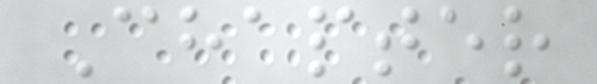Chapter
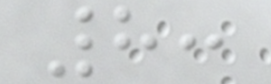8:
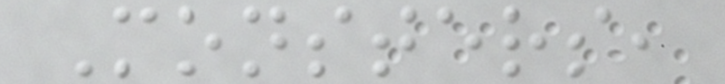Monsters,
